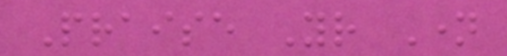Praise Your Name
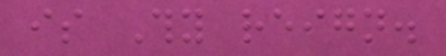is Thy reign.
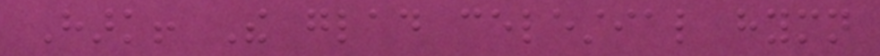Hark! The glad celestial hymn
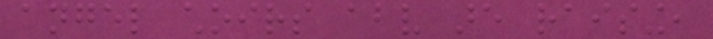angel choirs above are raising,
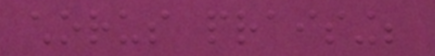chorus praising;
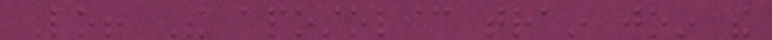Lo! The apostolic train join the
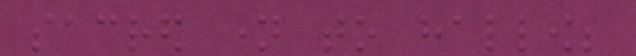sacred name to hallow;
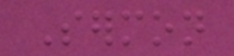Sermon
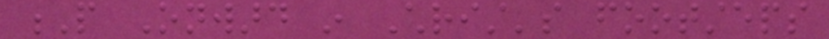P Onward in Christ's footsteps
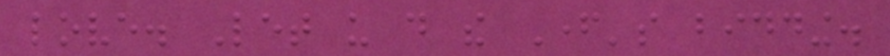love. Let us do the Father's bidding.
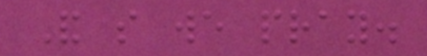And so we pray.
